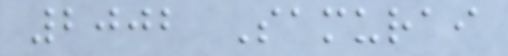2002 Samurai
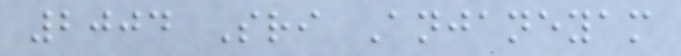2004 Sri Anjaneyam
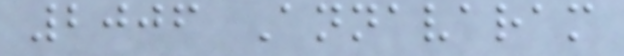2006 Annavaram
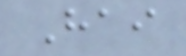Hai
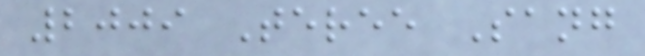2009 Teree Sang
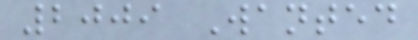2009 Wanted
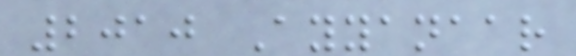2010 Ayyanaar
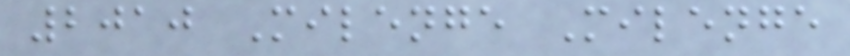2010 Milenge Milenge
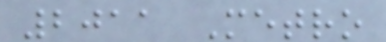2011 Metro
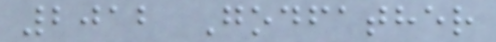2012 Godfather
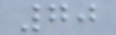70
